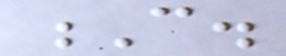C.
